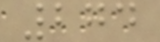274
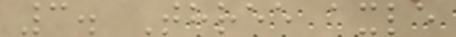3. Three axle
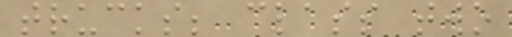trucks; class two
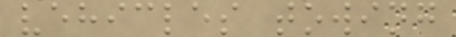vehicles towing
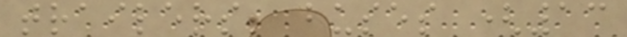trailers; buses (13
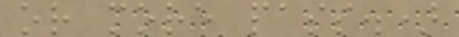or more pass.)
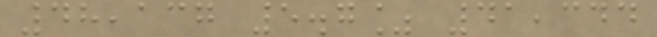48,137 5.7% 41,344
